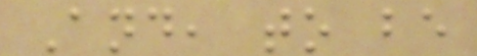And, to be
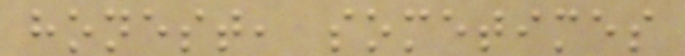honest, sometimes
